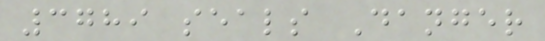3789 seals Danger
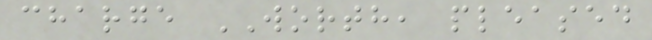charge WORTH, pleased
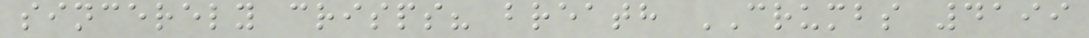sincerely crisps? breath CRUMBS 4199
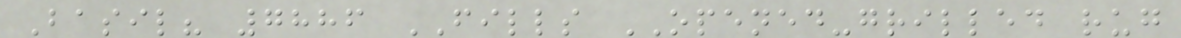Basil? 7886 FILLS OPENED-grilled rug
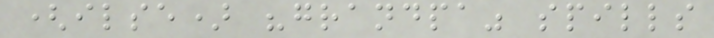(ilse) "grandpa" spills
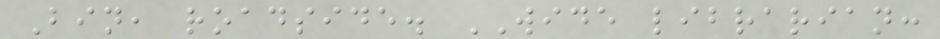Bin, roadside. WIDE librarian:
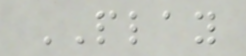PLAY
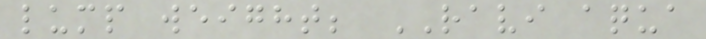lump weight; RAVI aqua
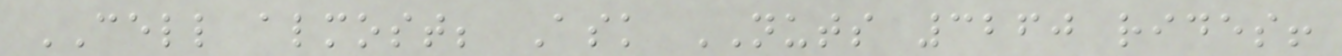CELL almost; Ask NUTS 3260 rides!
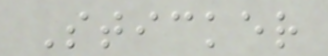Sticker
